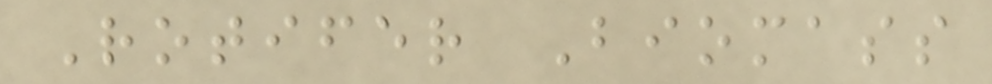Rotifer Biomass
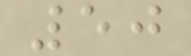50
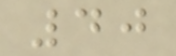40
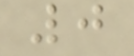0
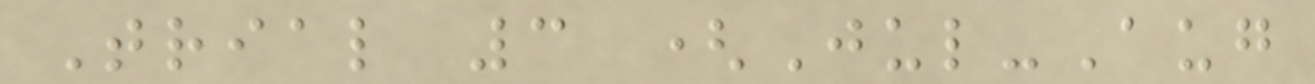Trial 3 (Jul-Aug
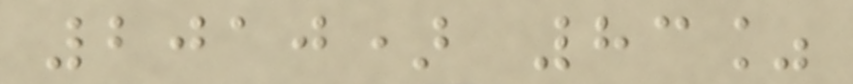2010) 83%
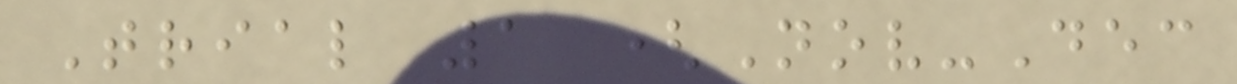Trial 1 (Nov-Dec
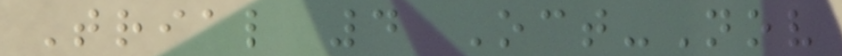Trial 4 Oct-Nov
